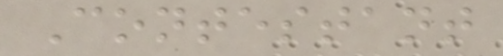Contestant
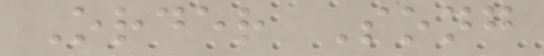Order Song
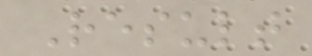Result
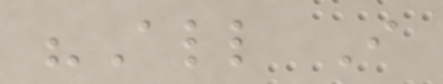"All I
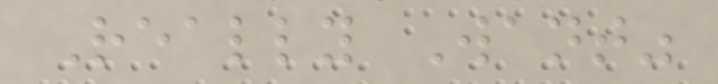Really Want"
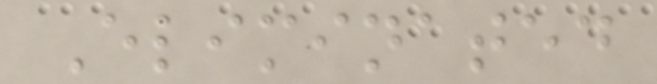Eliminated
